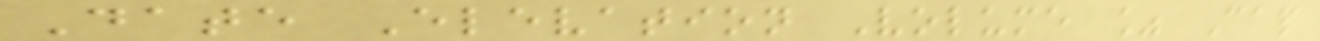Date Elevation Volume % Cap
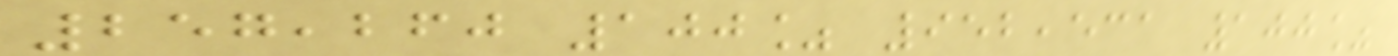257,260 100% 952,531 100%
